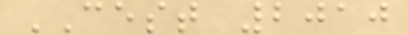CEST 2010
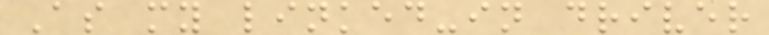As my linked-in driver
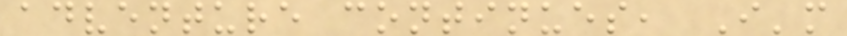adventure continues, I'm
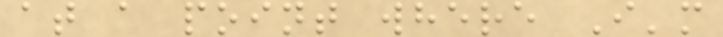at a point where I'm
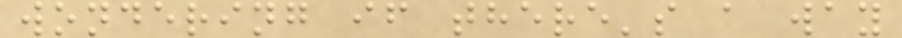wondering if there's a way
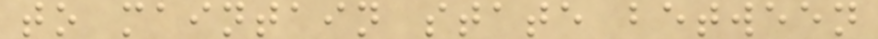to maintain state between
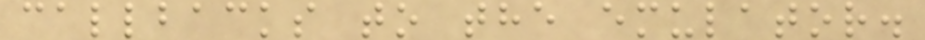callbacks to the emulator.
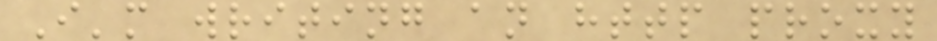I'm writing an http proxy
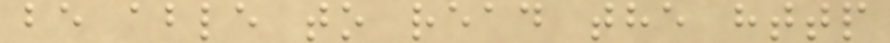be able to read the http
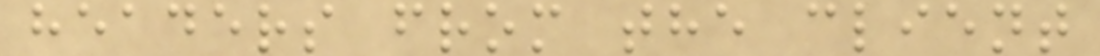headers from the client
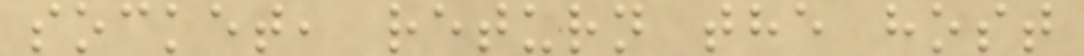socket, return the host
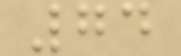74
